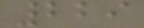229
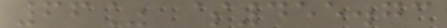66% $455.73
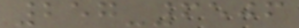257-6506
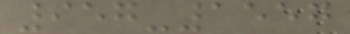957-1557
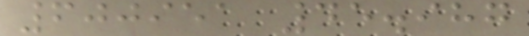600951 45.987
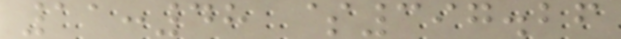11:48 $397.26
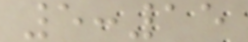5:15
